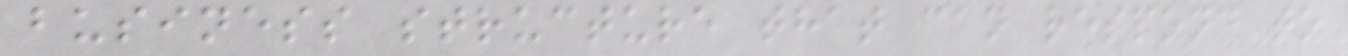business structure that can respond to
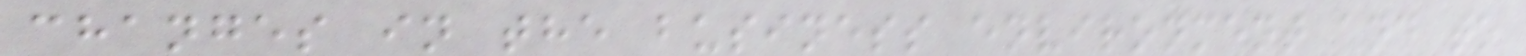changes in the business environment and to
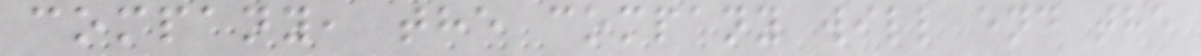company, the company will end the
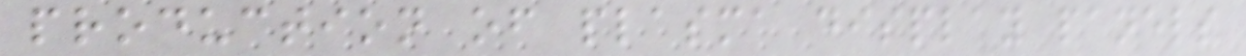production of plasma display panels
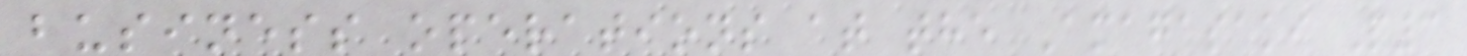business operations at the Amagasaki P3
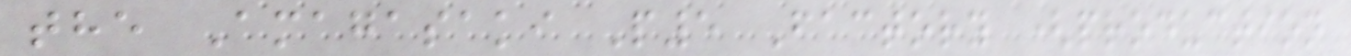the Amagasaki P5 Factory (production
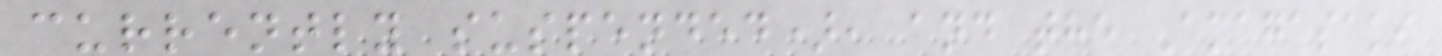currently suspended), and the Amagasaki
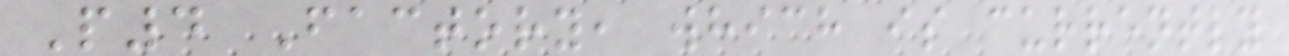P4 Factory, which is currently
